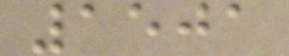1501
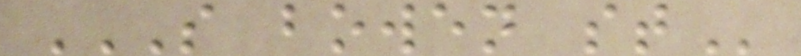S BOWEN ST
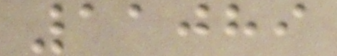11089
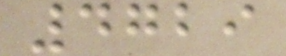4729
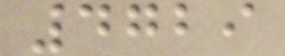4729
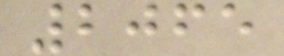2065
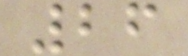26
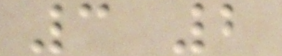3 2
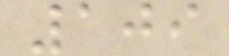109
